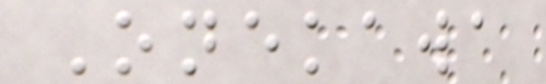Onekawa
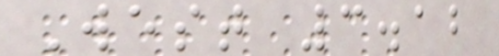West 3.12
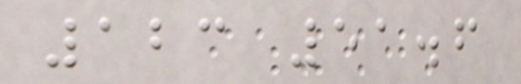123 51.6
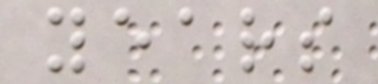years
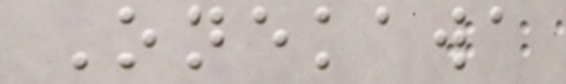Onekawa
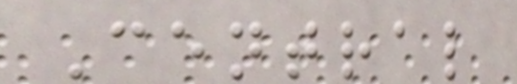Central
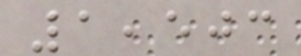1,503
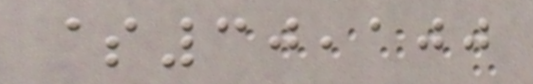$30,100
